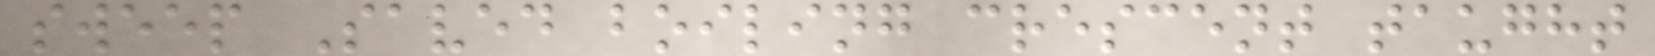sweep Saved boiling crescent taught
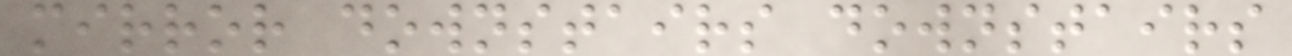mirror downstairs downstairs
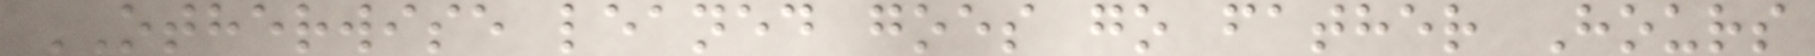OTHERWISE leaned goes go father Hours
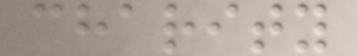charity
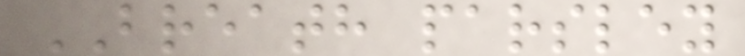BREATH parsley
